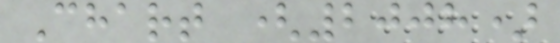Chart (2008)
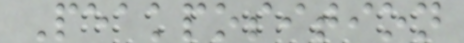Peakposition
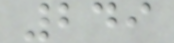249
